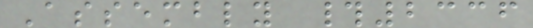Assembly #2336
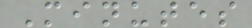Minutes
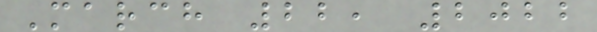March 22, 2022
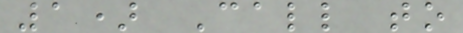1) Call to
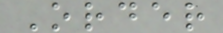Order
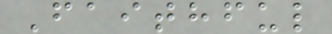Faithful
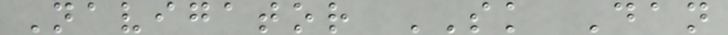Navigator SK Dan
